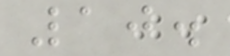10.
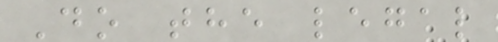Do the legal
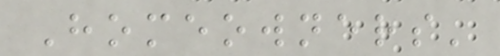Homeowners'
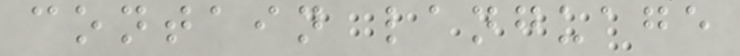contain language
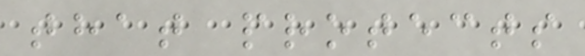that protects
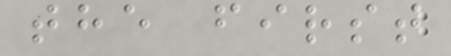the first
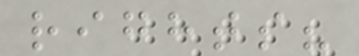rights?
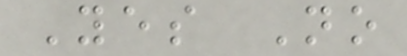Yes No
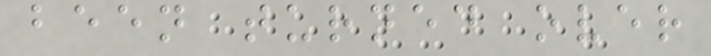been turned over
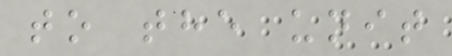to the unit
